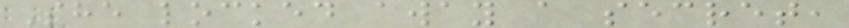She locked away a secret,
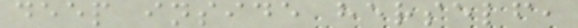deep inside herself,
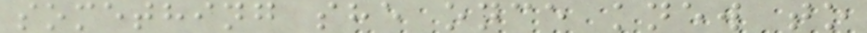something she once knew to
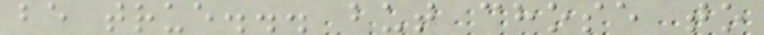be true... but chose to
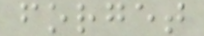forget
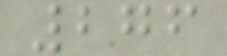276
